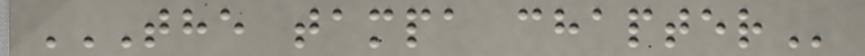THE TAMPA CHAPTER
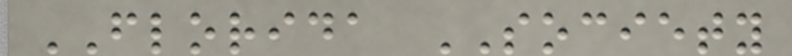FLORIDA SOCIETY
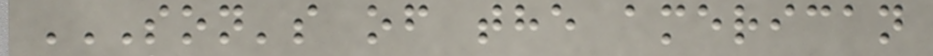SON'S OF THE AMERICAN
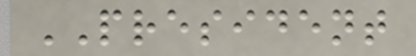PRESIDENT
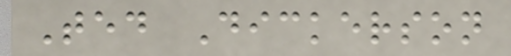Ted Dickerson
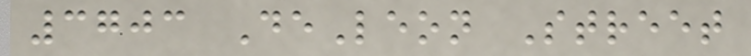3703 DeLeon Street
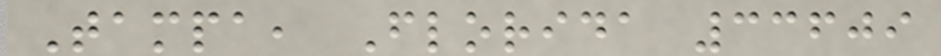Tampa, Florida 33609
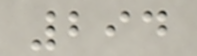294
